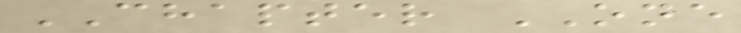CHAPTER ONE
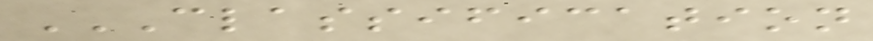CLASSIFICATION
